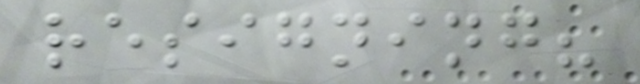resigning?
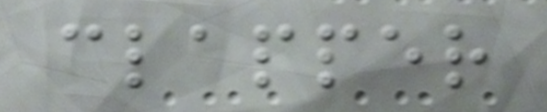clapper
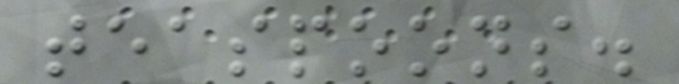teaspoons.
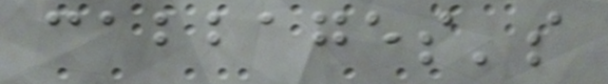cabbages's
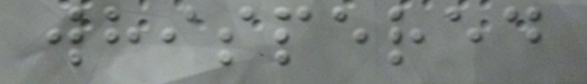whispered
